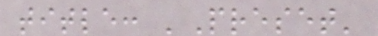title: 'Preset'
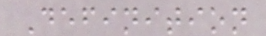Definition
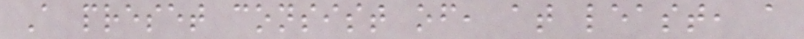A preset consist of, at least, a
